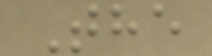The
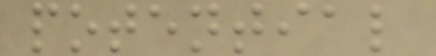potential
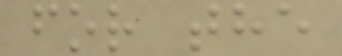for the
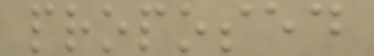proposed
